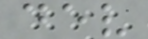dev
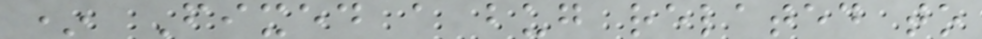* Fixed a bug related to
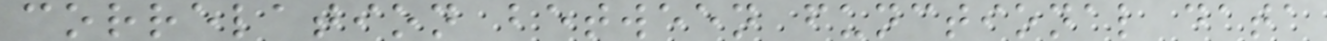correlation between functional data
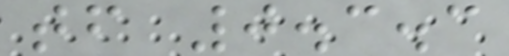tf 0.3.3
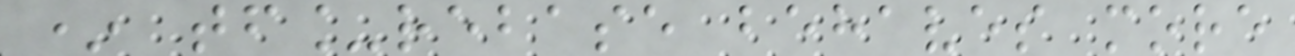* tf_rebase behaves more
